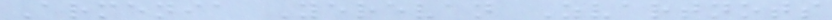Armenia Yerevan Zvartnots
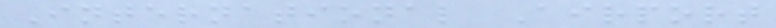International Airport
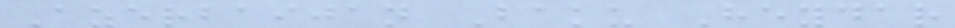Azerbaijan Baku Heydar
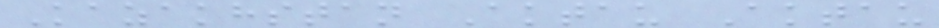Kazakhstan Aktau Aktau
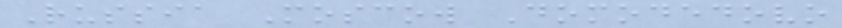Russia Moscow Domodedovo
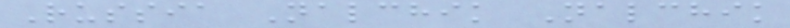Russia Nalchik Nalchik
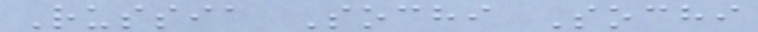Russia Sochi Sochi
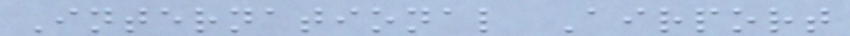International Airport
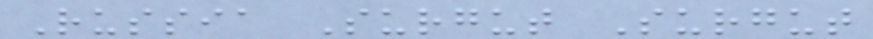Russia Surgut Surgut
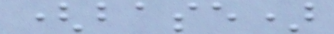(base)
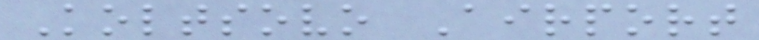Koltsovo Airport
